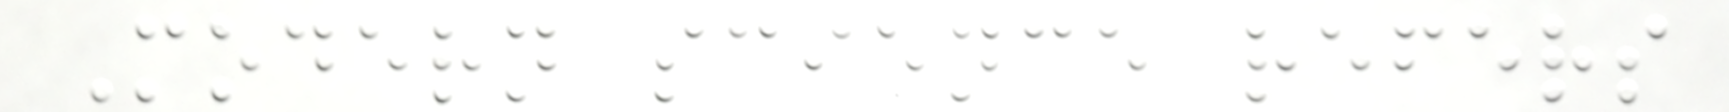Modern science refers
